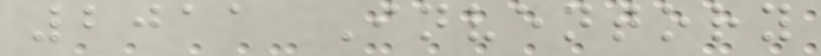2011 Inventory
